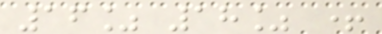16% 18% +
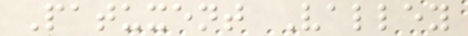Patuxent Valley
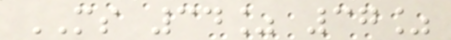MS 34% 37%
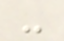-
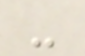-
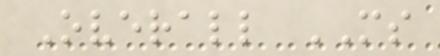Overall MS
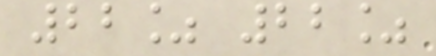22% 22%
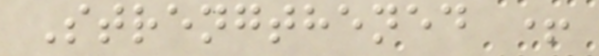Strengthened +
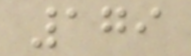179
